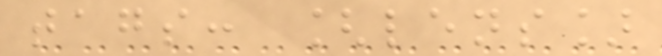tags: [lens]
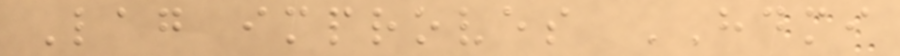Lag improves HDMI
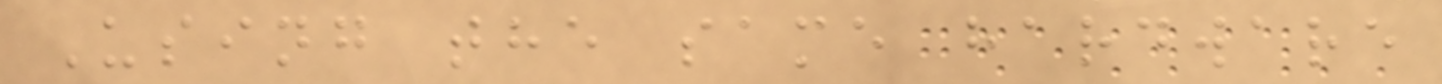Using the same hardware
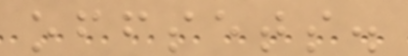offsets.
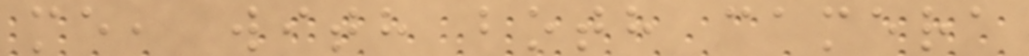me, with both camera
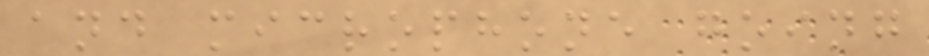and microphone going
